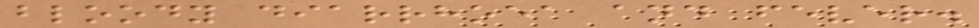bloody diarrhoea and fever.
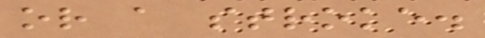or a stroke.
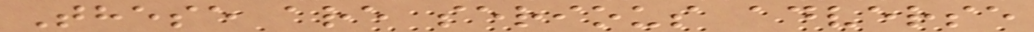These are serious adverse
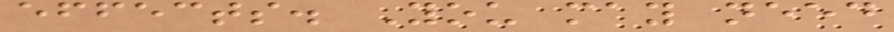effects. You may need
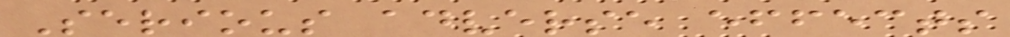Serious adverse effects
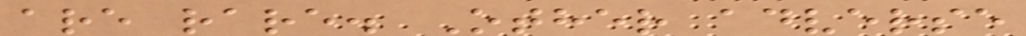are rare. Other adverse
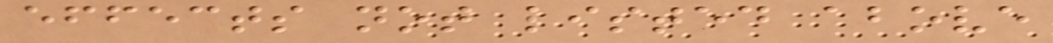effects not listed above
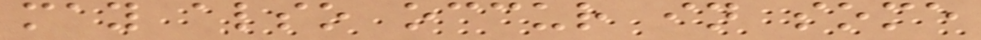may also occur in some
